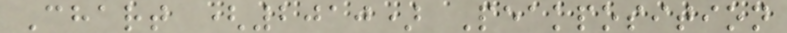Chart (2010) Peakposition
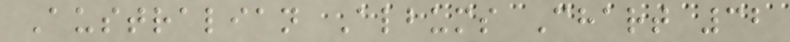Australian Albums Chart 32
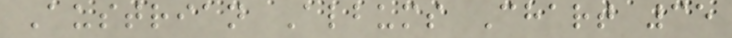Austrian Albums Chart 35
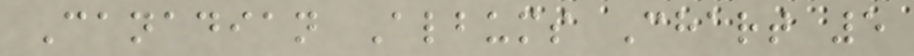Canadian Albums Chart 5
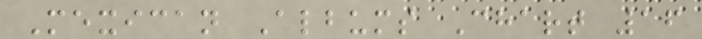Mexican Albums Chart 16
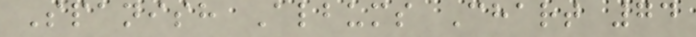Spanish Albums Chart 74
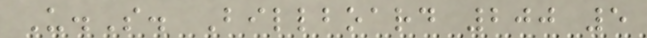U.S. Billboard 200 5
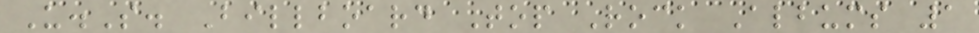U.S. Billboard Top Rock Albums 1
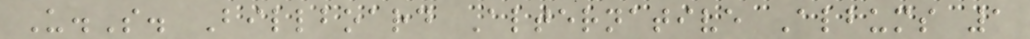U.S. Billboard Alternative Albums 1
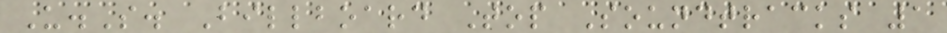U.S. Billboard Top Soundtracks 1
